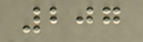207
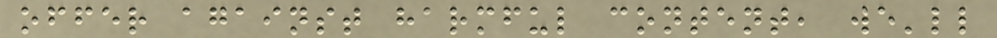offer against harmful content, we'll
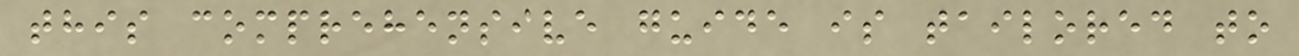this comprehensive guide is tailored to
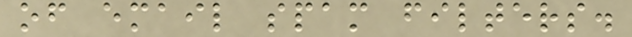of email spam filters.
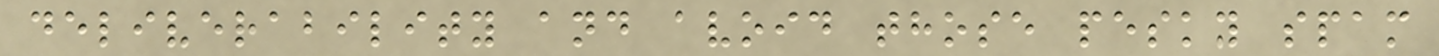deliverability and avoid those pesky spam
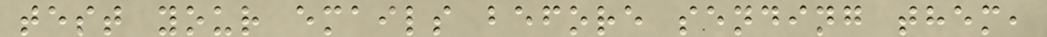test your emails before sending them,
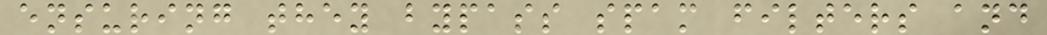ensuring they bypass spam filters and
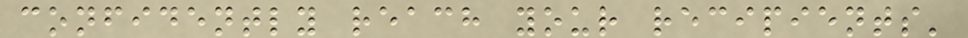confidently reach your recipients'
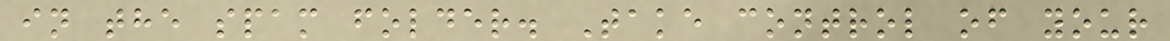in the spam folder. Take control of your
